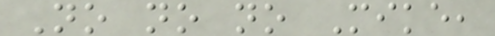No no no Mike,
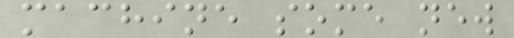machine some new
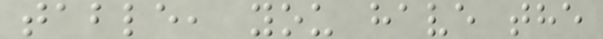table, you have the
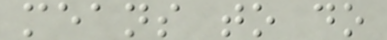means to do
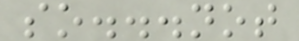so...not
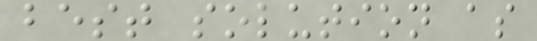best solution as
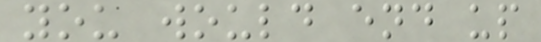you would end up
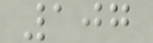107
